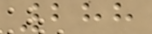288
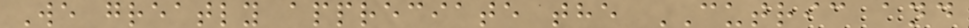We greatly appreciate the CUTRIC and
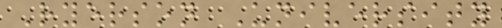Ryerson University
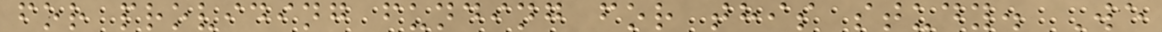for providing funding for this study. We
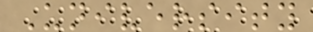University
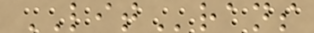LITrans
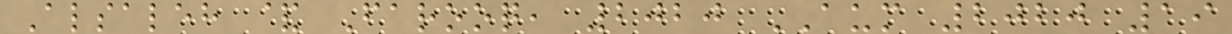Alsaleh & Farooq, 2020 AUM 2020 19
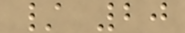/ 20
